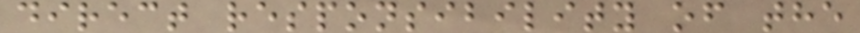direct responsibility of the
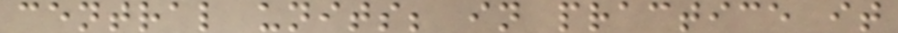central units; in practice it
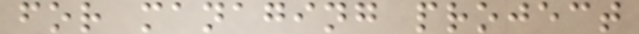for managing project
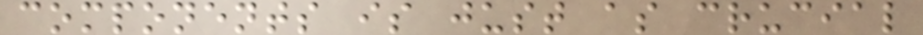components is just as crucial
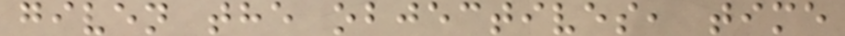given the objectives, time
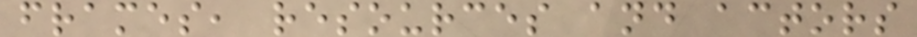frames, resources and actors
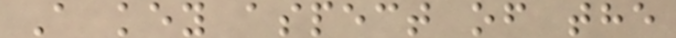A key aspect of the
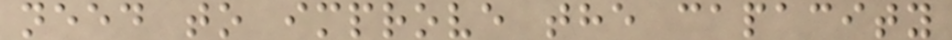need to improve the capacity
